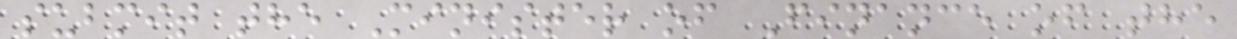submit the Minister of Finance of the
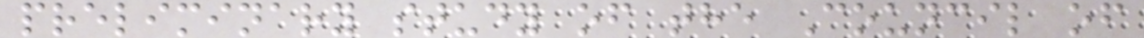preliminary study of the Council of
